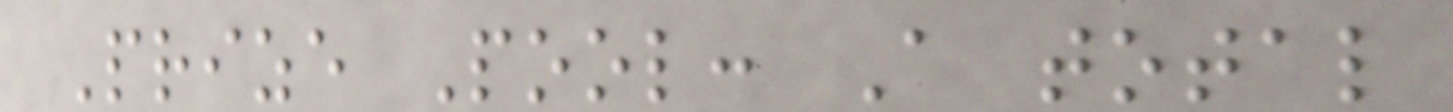Prize Pool: A total
